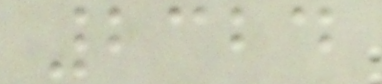2324
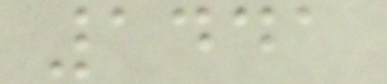1441
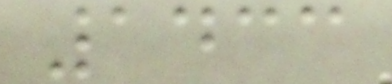1433
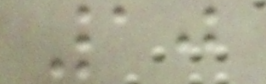10
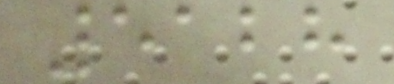5128
